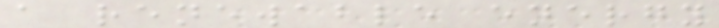a renewable energy
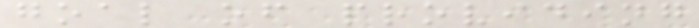goal of providing
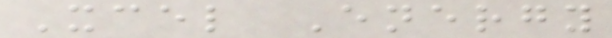Xcel Energy
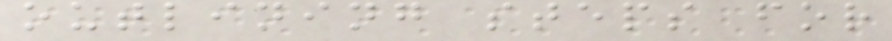outlining steps for
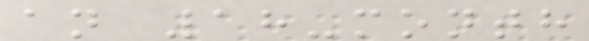an 18-month
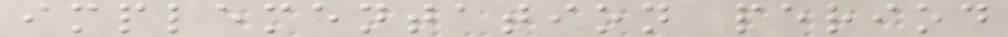implementation period
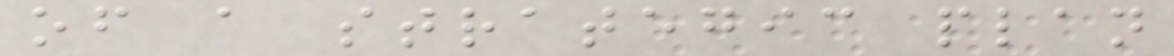of a strategic plan
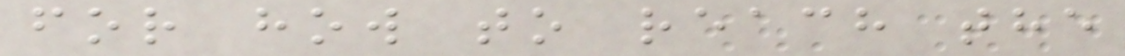for how to reach the
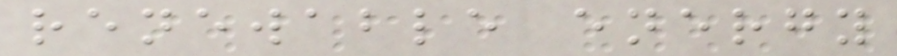renewable energy
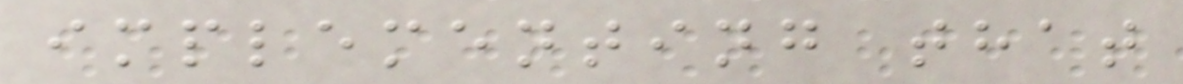implementing that
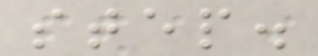step.
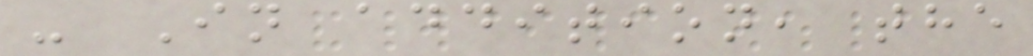- In addition, the
